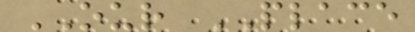OUR PLACE
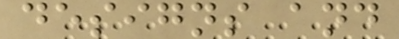designs and
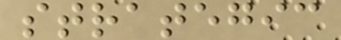strategic
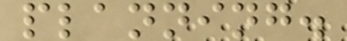planning.
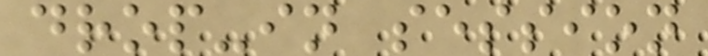drop-in session
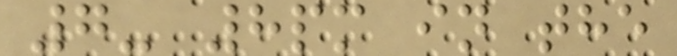7- 8pm in the
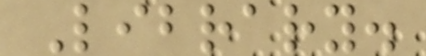Library.
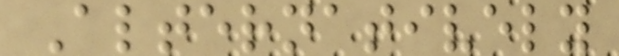Alternatively
